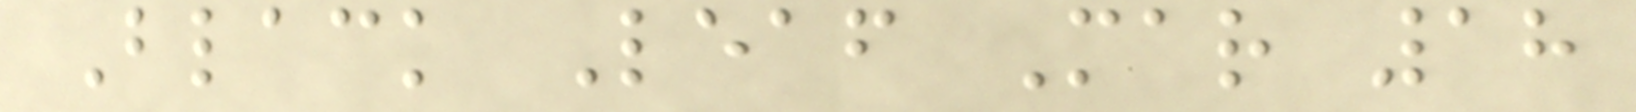Black Leaf Mar 18
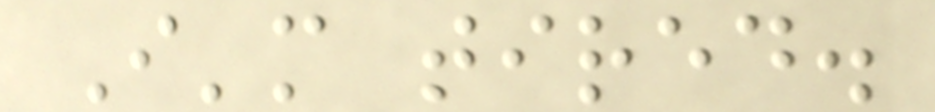I'm tired.
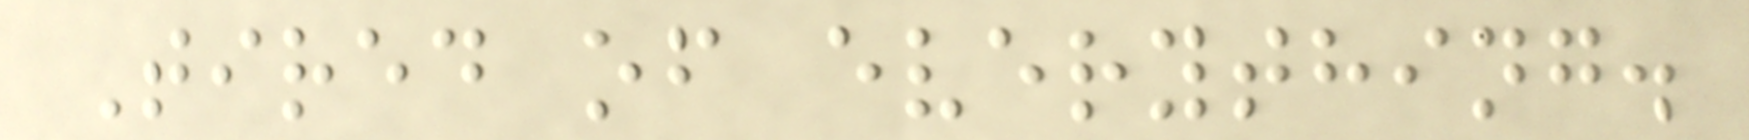Tired of everything.
